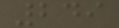249
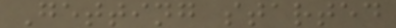Getting started
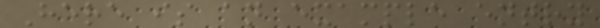Here is an example entry
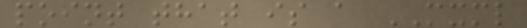point that is a MXML
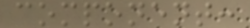component:
